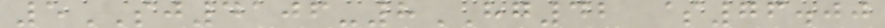5SJ4106-8HG42 $76.00
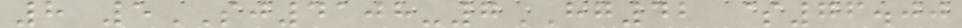8 5SJ4108-7HG42 $76.00
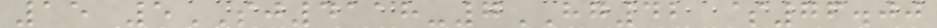15 5SJ4118-7HG42 $76.00
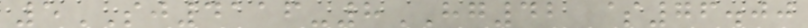5SJ4116-8HG42 $76.00
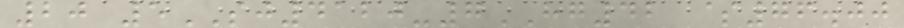20 5SJ4120-7HG42 $76.00
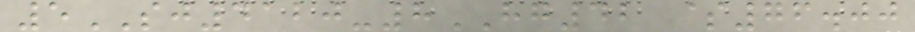5SJ4120-8HG42 $76.00
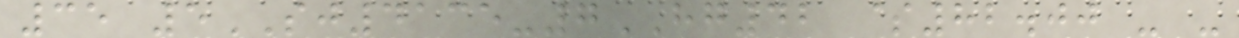35 5SJ4135-7HG42 $82.00 - -
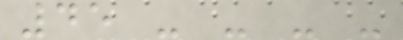45 - - - -
